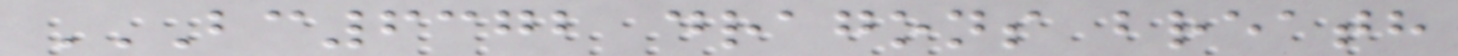BC6372 DRAGONS BREATH
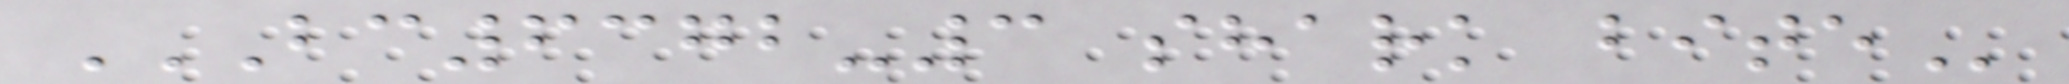BC6372-3 SHARK BITE
